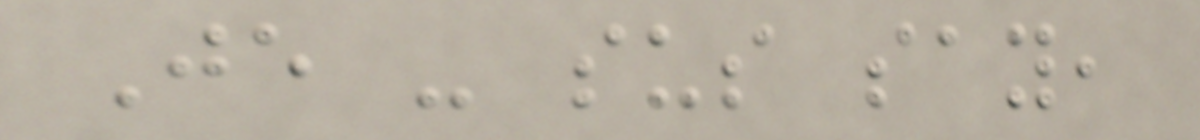Je - sus say,
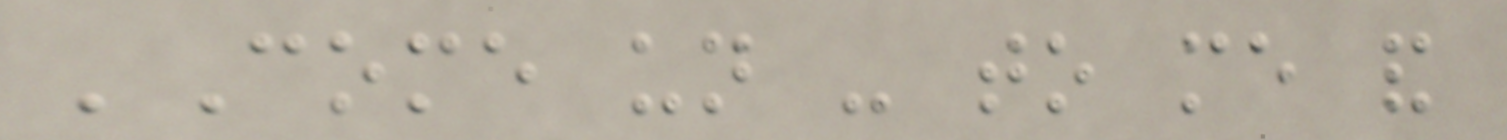'Come un - to me and
